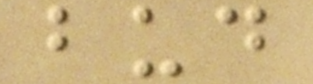bud
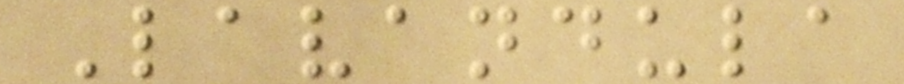Lavandula
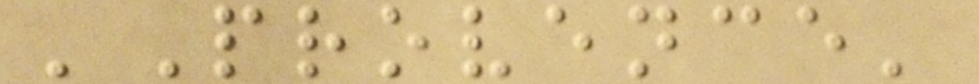'Provence'
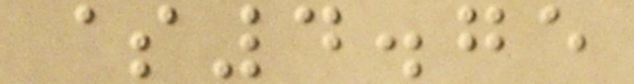$4.75
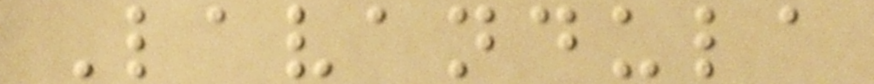Lavandula
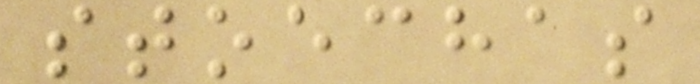stoechas
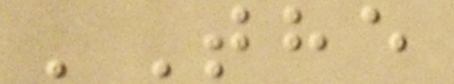'The
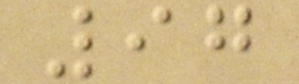97
